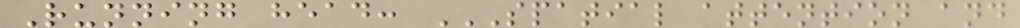Running head: SPATIAL ATTENTION AND
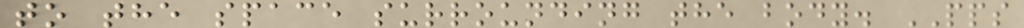to the space surrounding the body. PPS
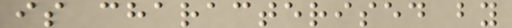is characterised by
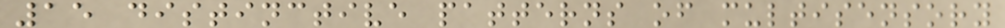15 distinctive patterns of multisensory
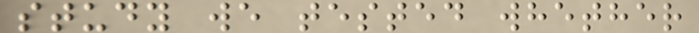study we tested whether
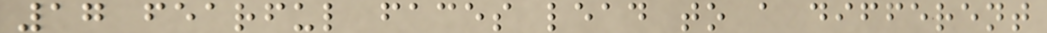17 fearful faces lead to a different
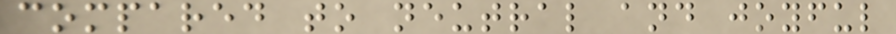compared to neutral and joyful
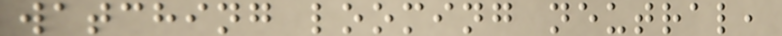watching looming neutral,
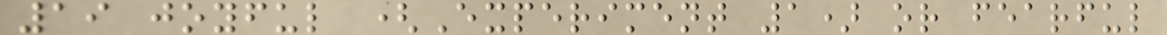19 joyful (Experiment 1) or fearful
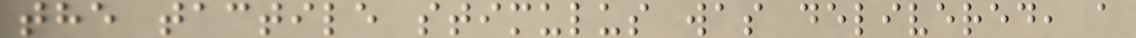the tactile stimulus was delivered, a
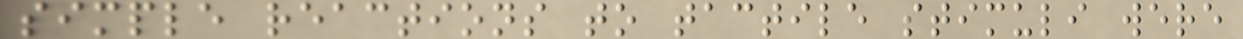simple reactions to tactile stimuli were
